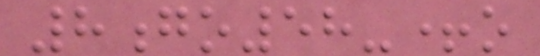8go58-+o
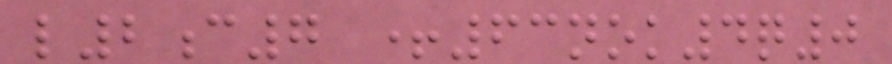l2c7 +63nok4q0
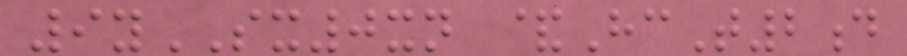9ySX0xn &HcT2d
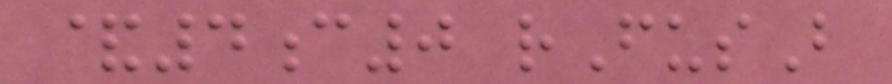&4c0 rFusB
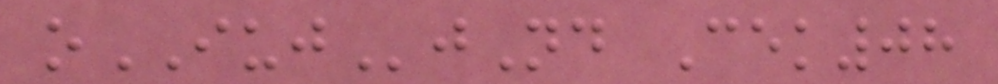oIUJjNd Cek08
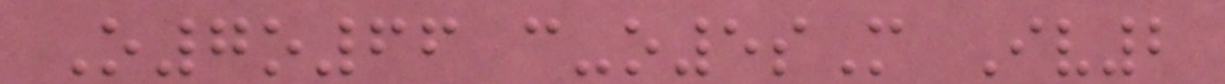O7o66 c-o5sM Iv2
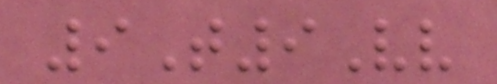9T9Vv
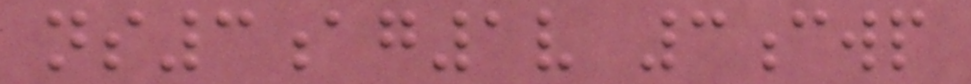ns3ag1v 3cwp
